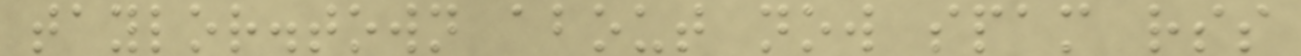taylor.town about now spam rss
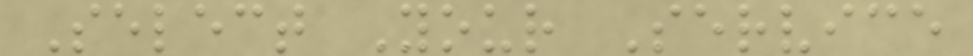Select Your Service
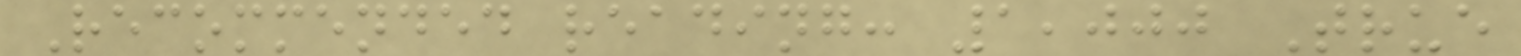Recommended reading: 1,000 True
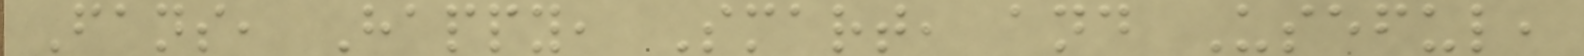Fans, Happy, Smart, and Useful,
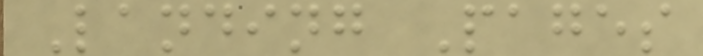Landing Pages
